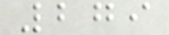279
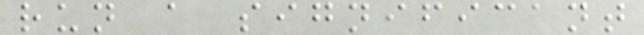run a significant
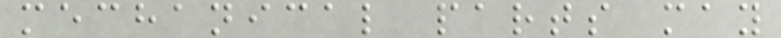mechanical parts may
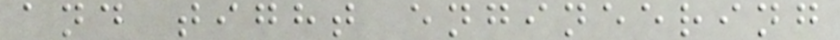and tight engineering
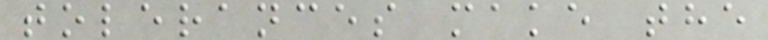tolerances make the
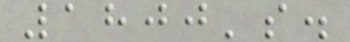1800's.
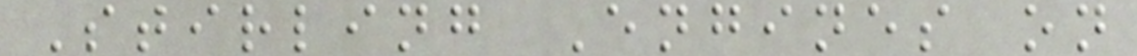Stirling Engines on
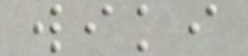wiki
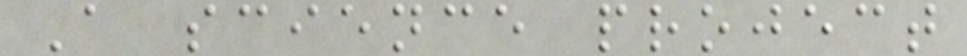A science project
